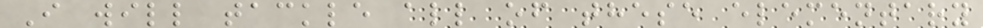I will tackle all of these elementary
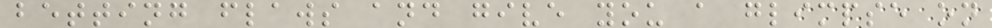betting flaws and give you a glimpse on
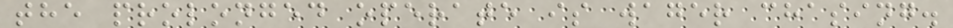the prolonged operate is wager chasing.
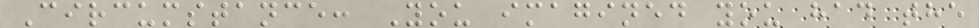Circumstance: You imagined you had the
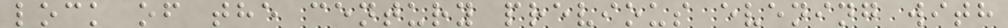lock of the century previous evening with
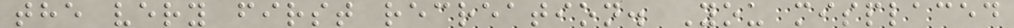the very first recreation. You misplaced
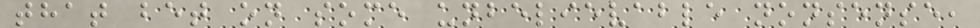that bet on some unbelievable nonsense,
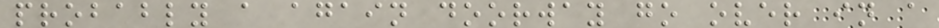probably a again doorway go over in a
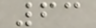63
